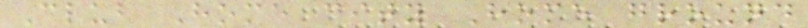Club Home city Home ground
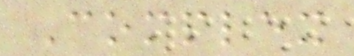Complex
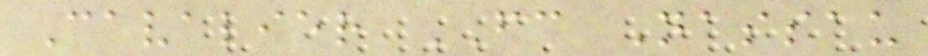Cavalier FC Nassau
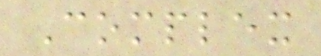Complex
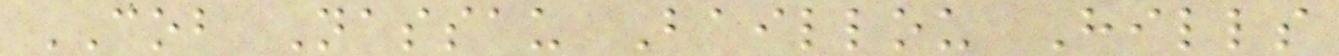COB Nassau Baillou Hills
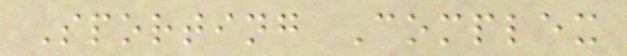Sporting Complex
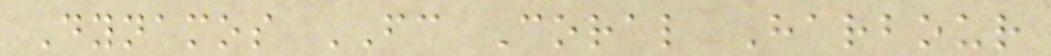Dynamos FC Coral Harbour
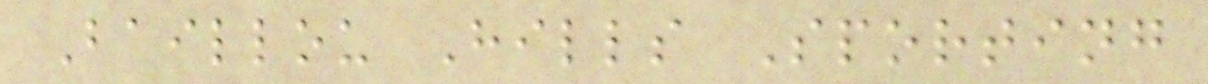Baillou Hills Sporting
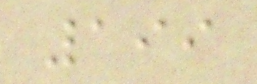199
